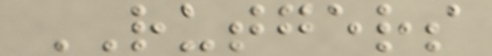RUTGERS
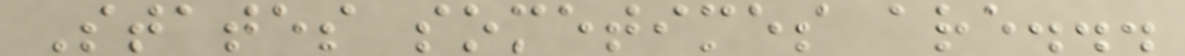States sometimes are...
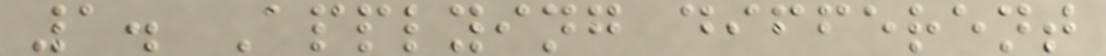1. Applying different
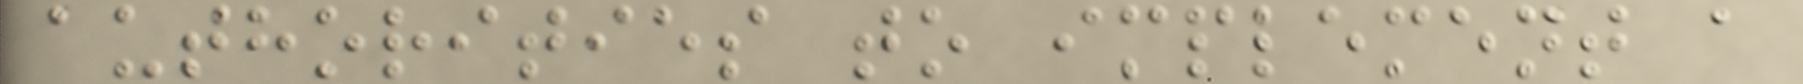authorities to implement a
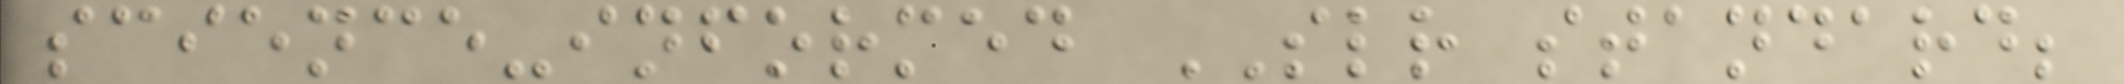science-informed SLR standard;
